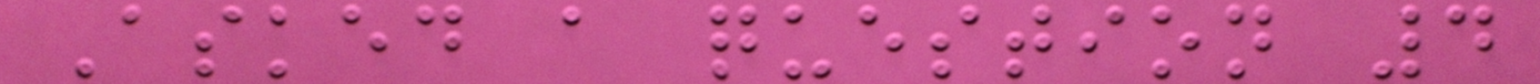Asked a question 4
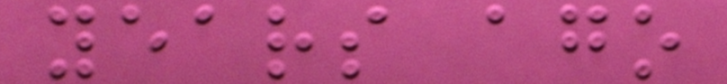years ago
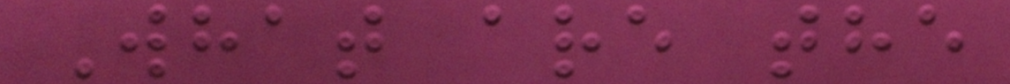What are the
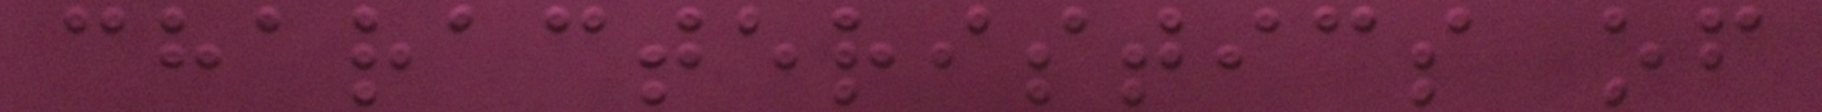characteristics of
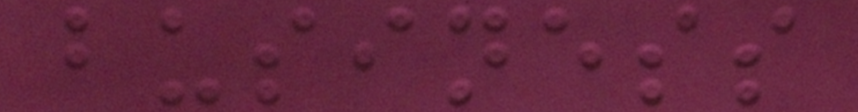business
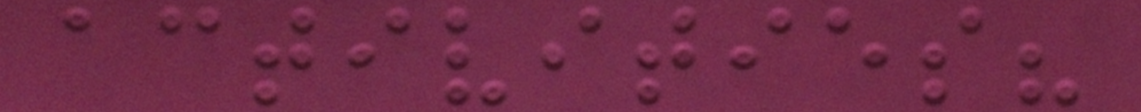activities?
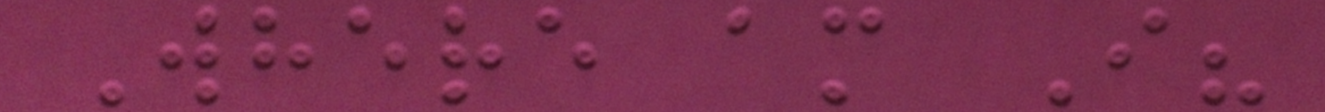Where am I?
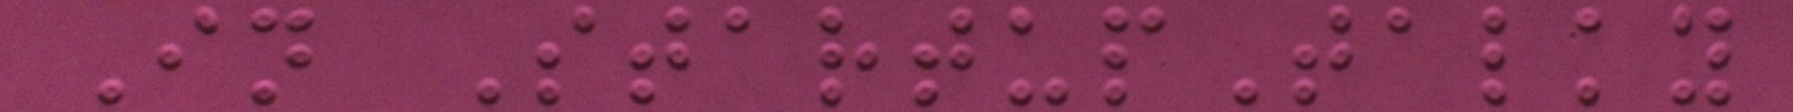In StartupTalky
